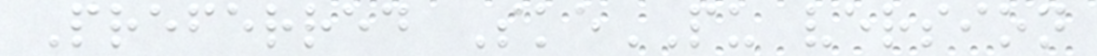Preferred SkePU version
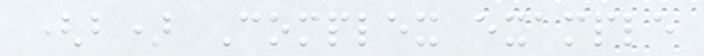(b) Complex example
